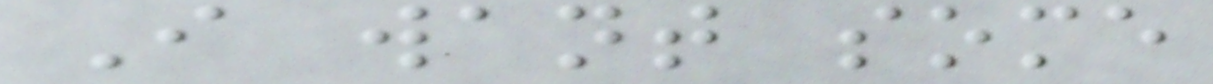I want some
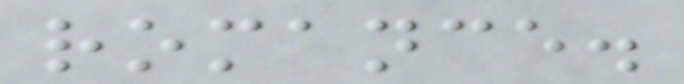romance.
